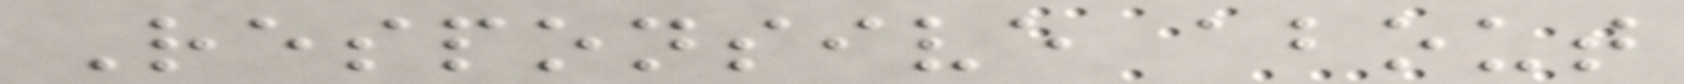Responsive about
